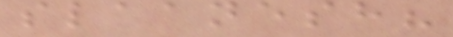slaanesh?
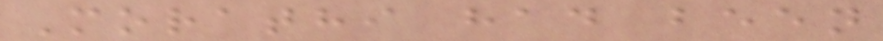Morathi had been
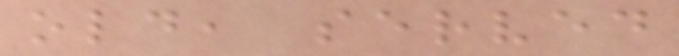old, served
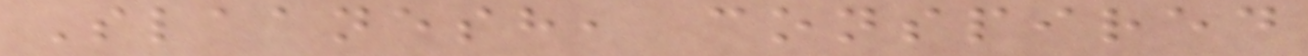Slaanesh, conspired
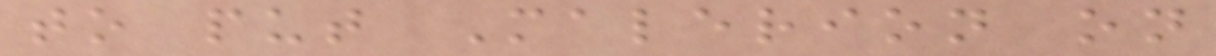to put Malerion on
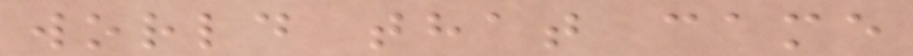world that came
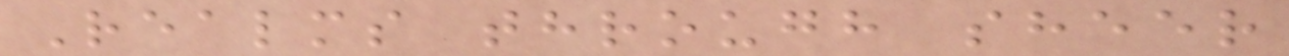Realms through sheer
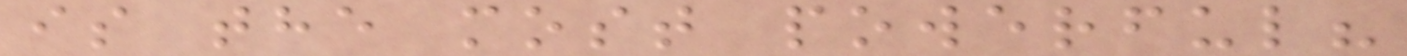is the most powerful?
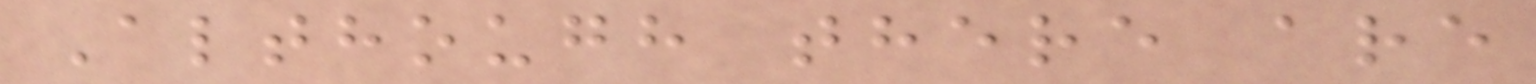Although there are
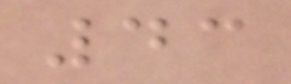43
